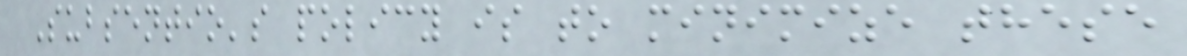Subsentio's policy is to minimize these
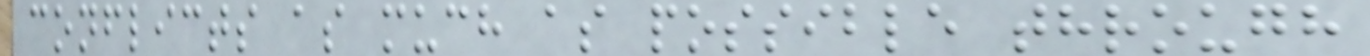conflicts as much as possible through
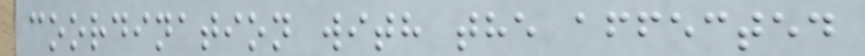coordination with the affected
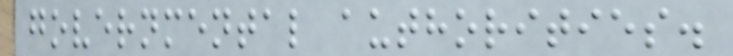governmental authorities.
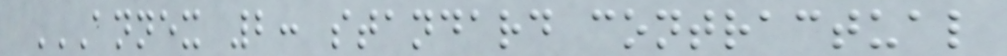ANNEX 2: STANDARD CONTRACTUAL
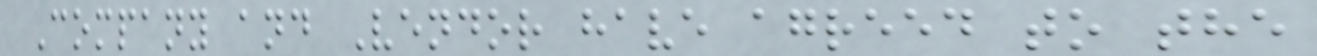Company and Vendor have agreed to the
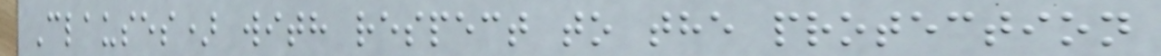Clauses) with respect to the protection
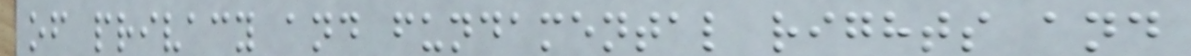of privacy and fundamental rights and
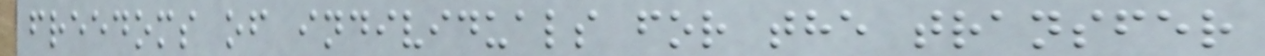freedoms of individuals for the transfer
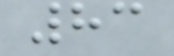83
